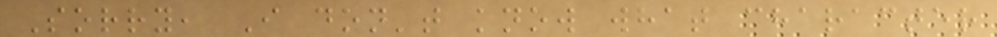Sorry, I don't know what character
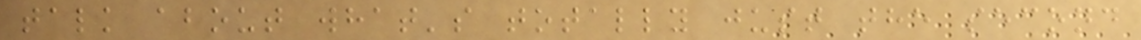talk about what's totally just the second
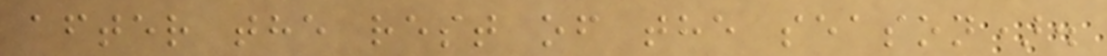after the rest of the season).
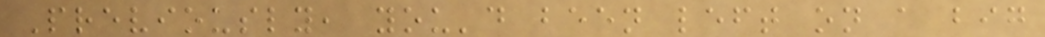Previously, you'd been left on a big
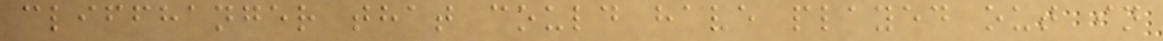cliffhanger that could have played out in
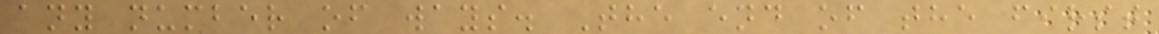any number of ways. The end of the first
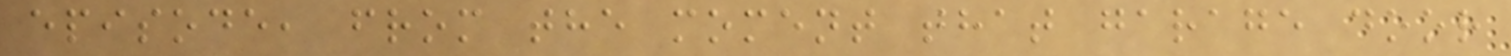episode, from the moment that garage door
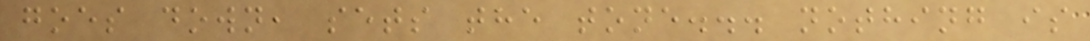goes down, sets the tone... nothing is
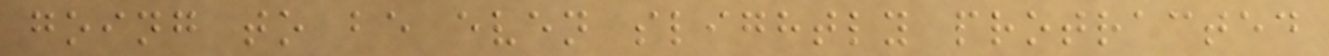going to be even slightly protracted
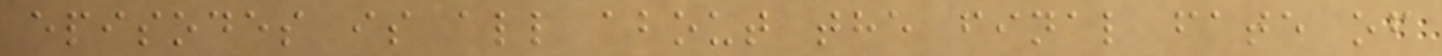episodes is all about the final fate of
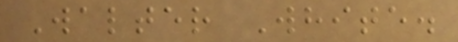Walter White.
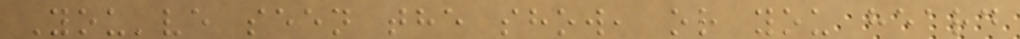You've seen the show, or you heard
